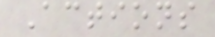Actions
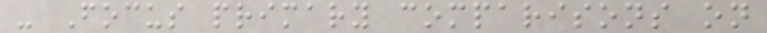- Focus primary comparisons on
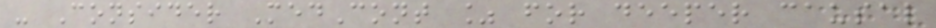- Consider MedCont % for deeper causal
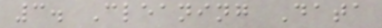3. Cleaning Data
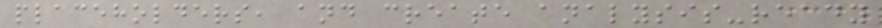placeholders, and create analysis-ready
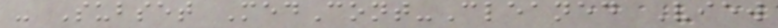- Subset MedCont-Cleaned View
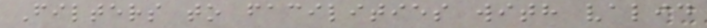Filters to facilities with valid
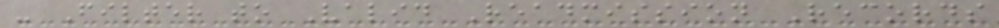- Filter to Valid Readmission Records
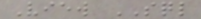View SQL
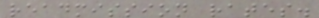readmission rates.
